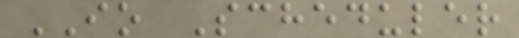IO Scheduler
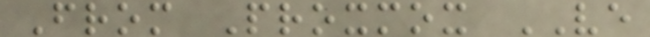From Proxmox VE
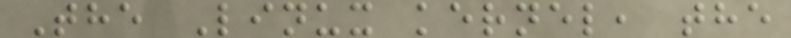The Linux kernel, the
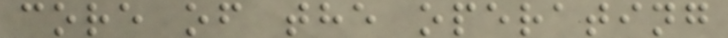core of the operating
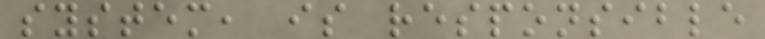system, is responsible
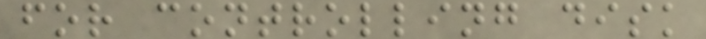for controlling disk
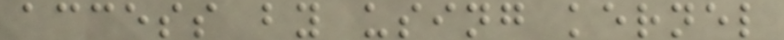access by using kernel
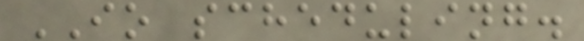IO scheduling.
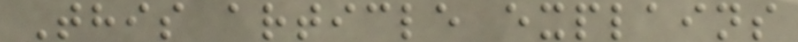This article explains
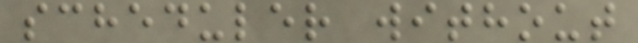scheduler without
